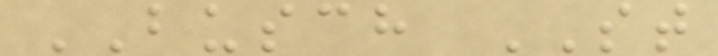BUSCH ST
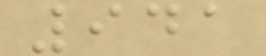941
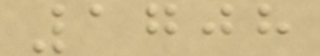1708
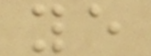ye
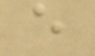e
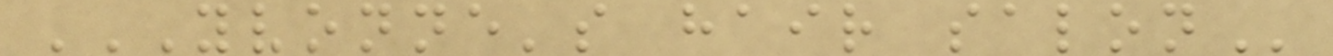YVONNE'S HAIR SALON
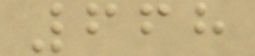668
